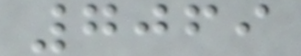7069
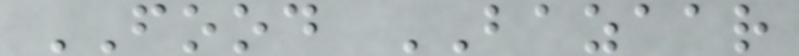FOOD BAZAAR
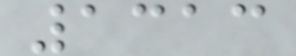1313
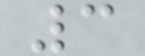3
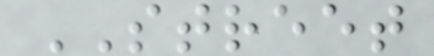STREET
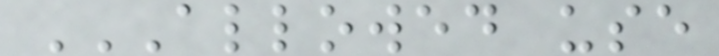ALLOWED USE
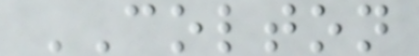COLTON
